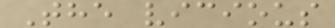The vicious
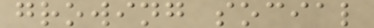growing social
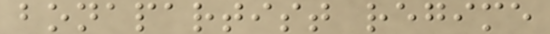bonapartist regime
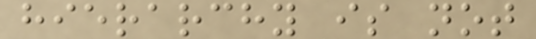hierarchy is not
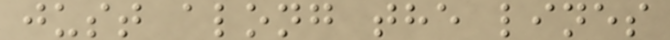just along the lines
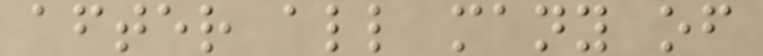after all many of
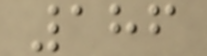186
